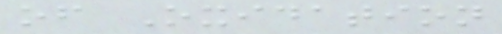of Oxidation
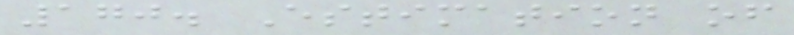170. Estimation of
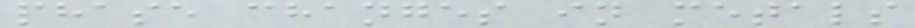phase changes in metals
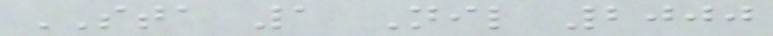STA 1 Nil 2000
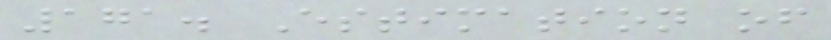171. Estimation of
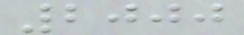2000
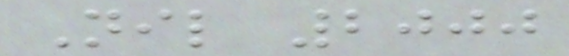Nil 2000
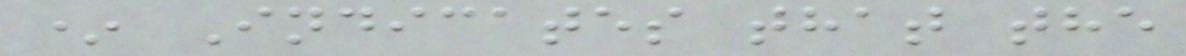* Indicates that the
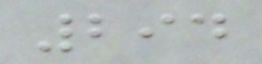294
